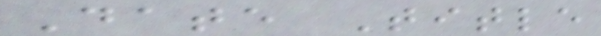Date Title
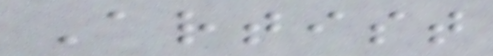Artist
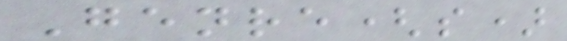Genre(s)
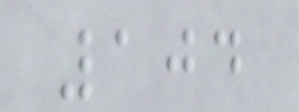104
